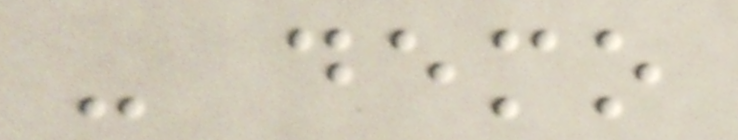- demo
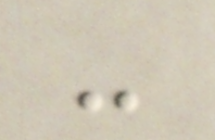-
